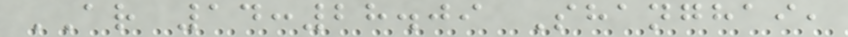AR 14:28.09 Shanghai,
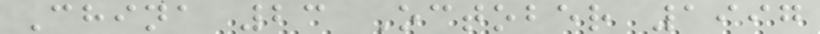China 23 October 1997
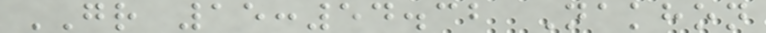GR 15:54.32 Nakhon
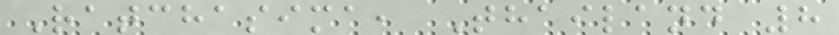Ratchasima, Thailand 8
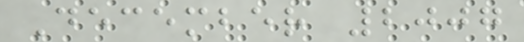December 2007
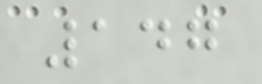147
